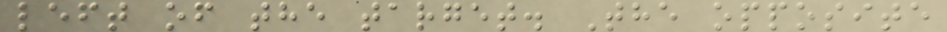left of the target. The opposite
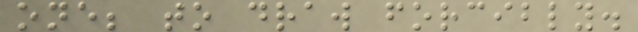one; to draw forcibly.
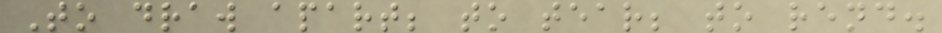To draw apart; to tear; to rend.
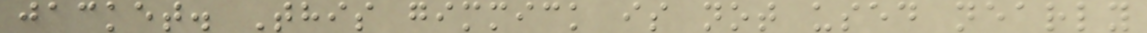jacket. This gimmick is not used nearly
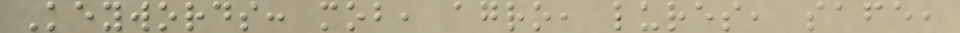Keywords: mob, agro, lures, safe,
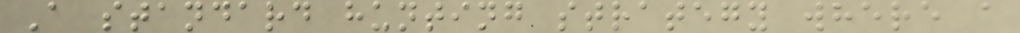A standard hunting strategy where a
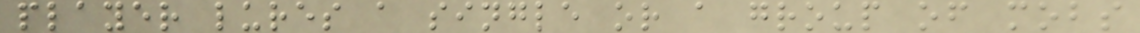player lures a single or a group of mobs
